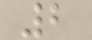2
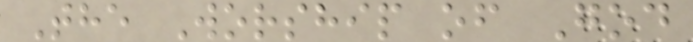The Worship of God
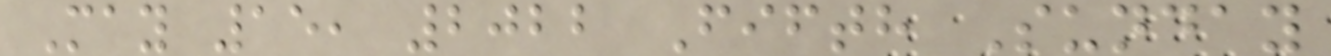May 15, 2022 Fifth Sunday
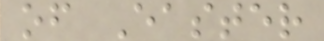of Easter
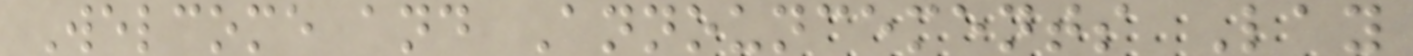Welcome and Announcements Lay
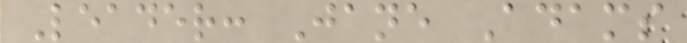Leader: Jane Adams
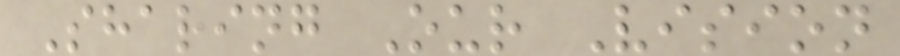Sharing Our Vision
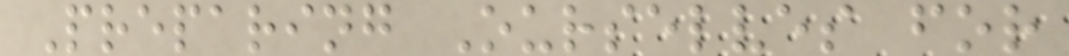Preparing Ourselves for
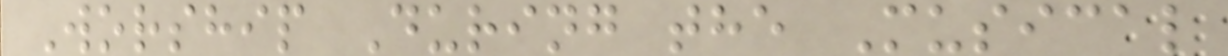Worship During the Musical
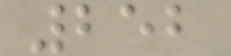252
